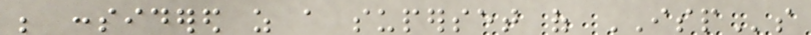be considered as a superset of ISPs
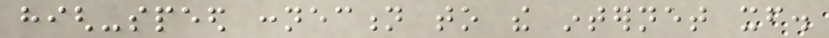high-speed connection to the internet itself.
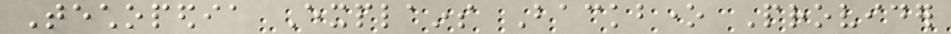Techopedia Explains Backbone Provider
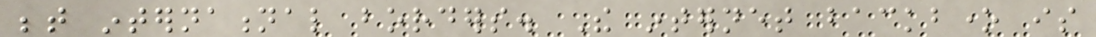between international borders. The internet backbone is
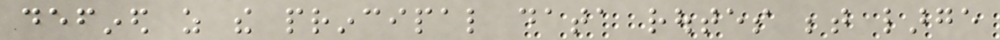defined as the principal data routes between large
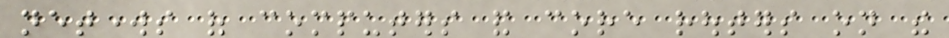networks of computers and core routers on the
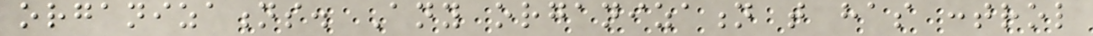organizations. Any organization that has control
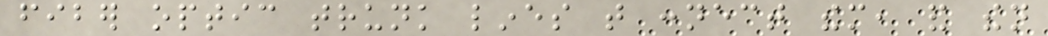fiber optic trunk lines that connect them, and then
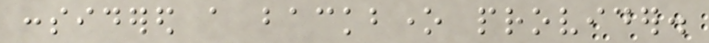considered a backbone provider.
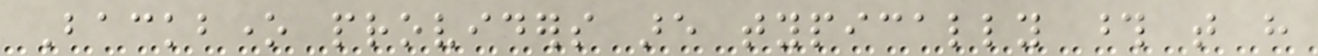Backbone providers are typically those that have
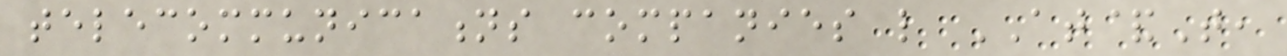telecommunications companies like AT&T,
